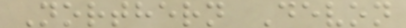Northern Devon
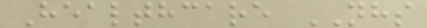Healthcare NHS
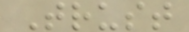Trust
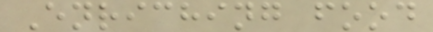Enriching food
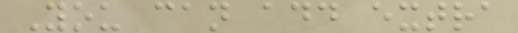You can add extra
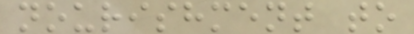nourishment to
